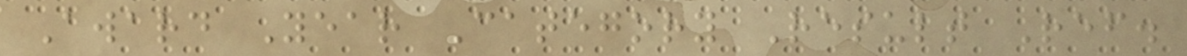Award Year Category Result Ref.
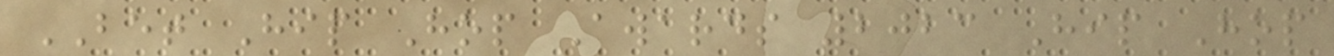BET Hip Hop Awards 2023 Hip Hop
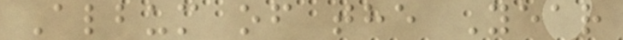Album of the Year
